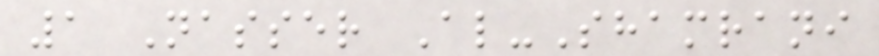1 Nasser Al-Shamrani
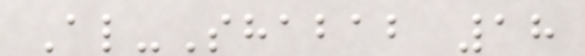Al-Shabab 18
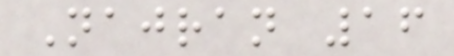Najran 16
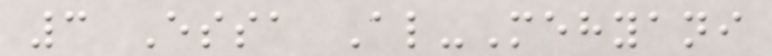3 Essa Al-Mehyani
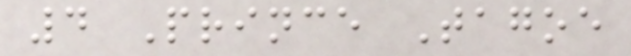4 Prince Tagoe
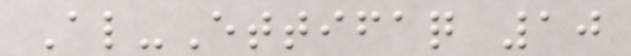Al-Ettifaq 10
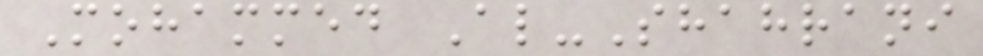Mohammed Al-Shahrani
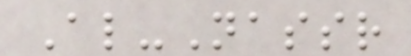Al-Nassr
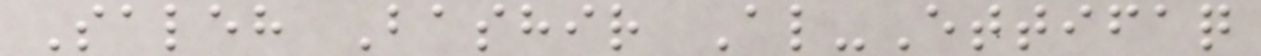Saleh Bashir Al-Ettifaq
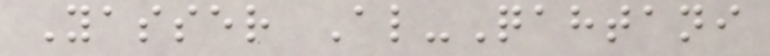Yasser Al-Qahtani
